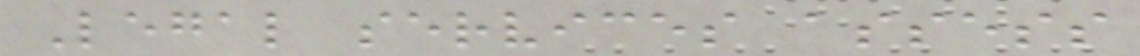Legal services assess
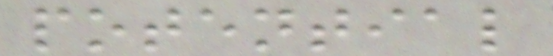potential
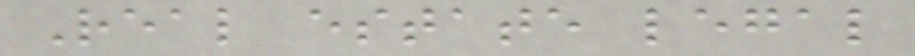Real estate legal
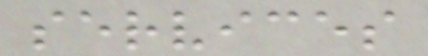services
